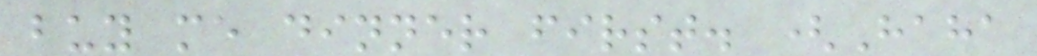buy me dinner first. (Haha
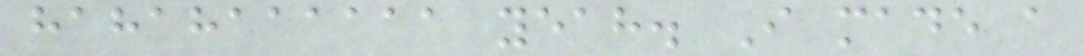hahahaaaaaa yeah. I made a
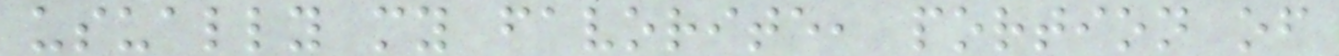usually my favorite, portion of
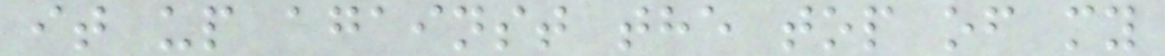it up against the top of my
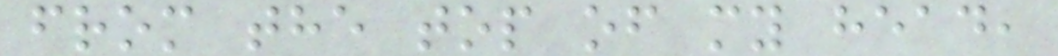from the top of my head,
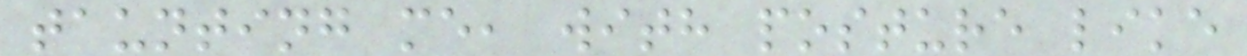taunting me, with posture like
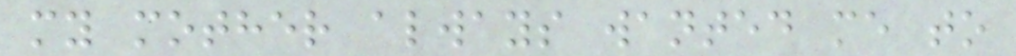my mother always wanted me to
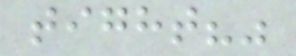tight?"
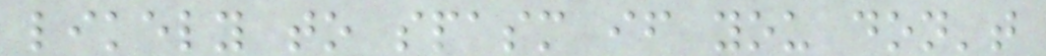likely to spasm if you don't
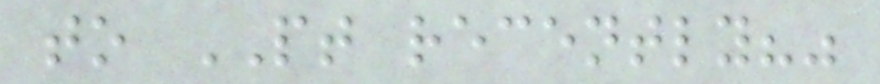to PT recently?"
